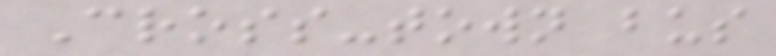Cross-town bus
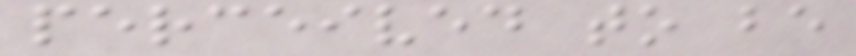perceived to be
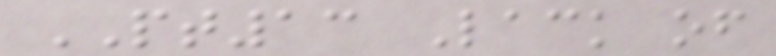PT13 Lack of
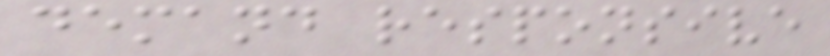demand responsive
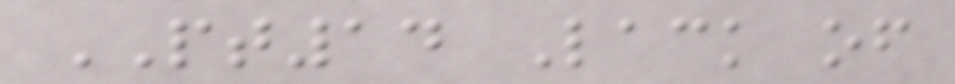PT14 Lack of
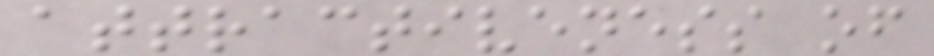attractiveness of
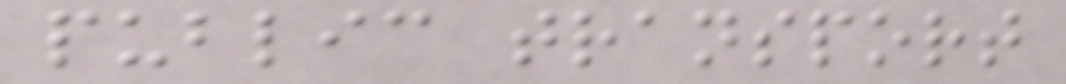public transport
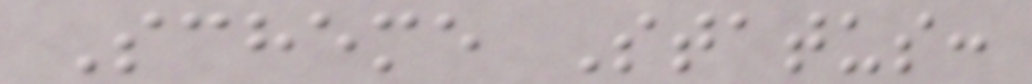Scheme Status:
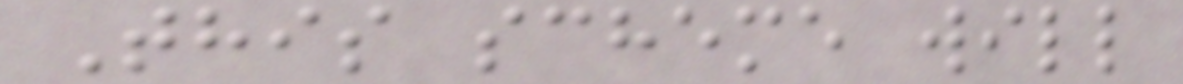This scheme will
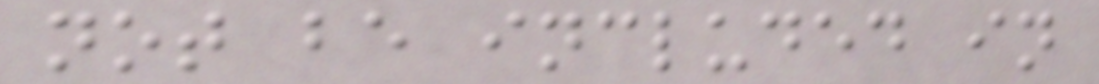not be included in
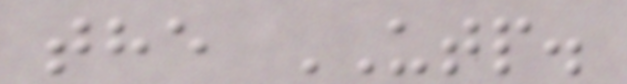the UTP.
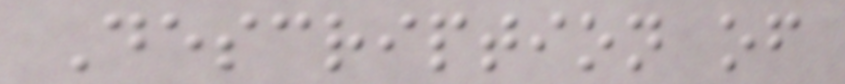Description of
